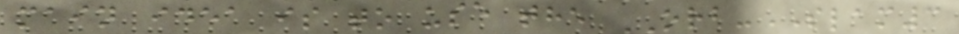main idea is to use the ORB-SLAM3
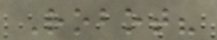Robot?
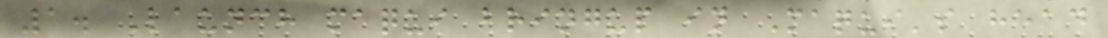1. Launch maqui bringup in Maqui's head
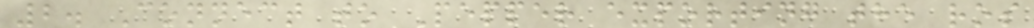2. Connect to Pepper exporting the ros
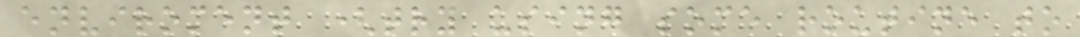enviroment (try using some routine to
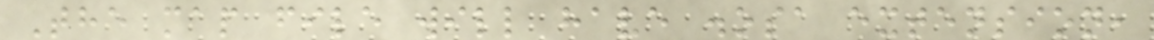The map file will have .osa extension,
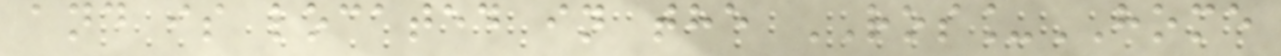and is located in the ROS_HOME
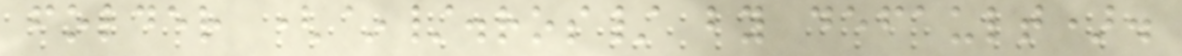folder (~/.ros/ by default).
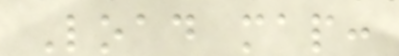Load map:
